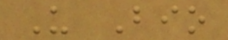U Bio
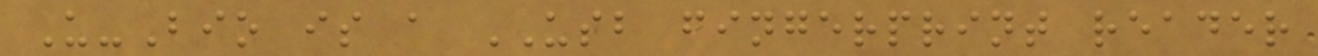U-Bio is a USB fingerprint reader
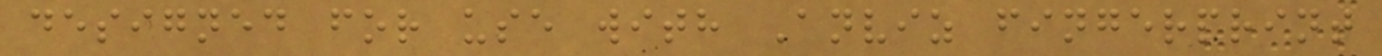designed for use with Anviz fingerprint
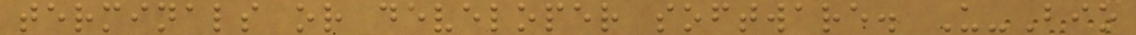terminals or developer software. U-Bio
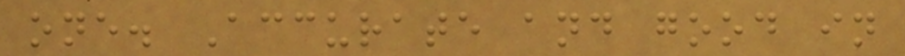one. Accurate and good in
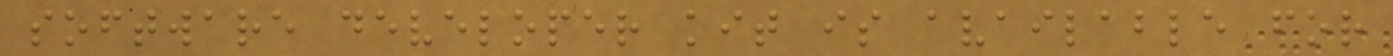software developer kit is available for
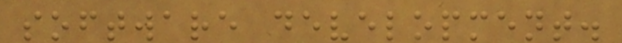software development.
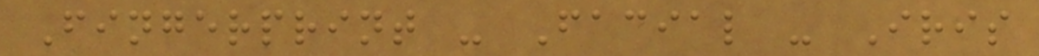Fingerprint - Facial - Iris
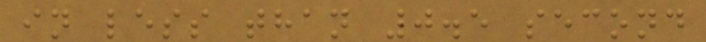in less than 0.5 second
